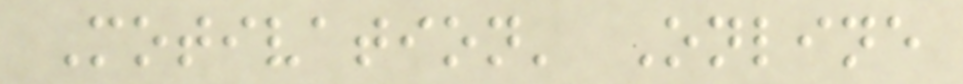Motivation' Online
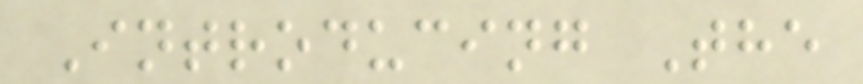Introducing The
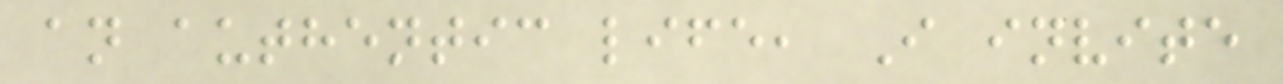an authentic life, I invite
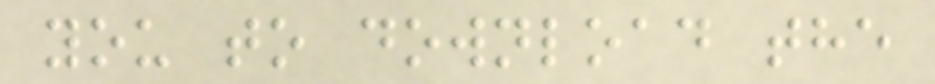you to download the
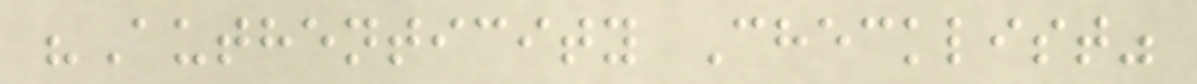"Authenticity Checklist"
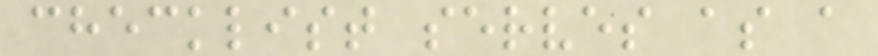checklist serves as a
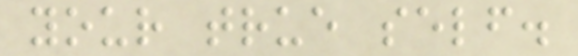your true self.
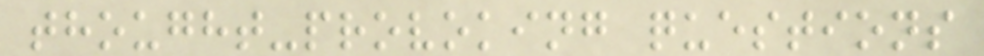thought-provoking questions
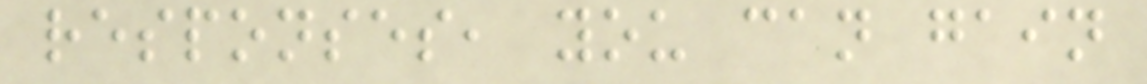responses, you can gain
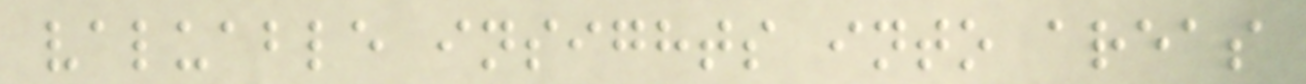valuable insights into areas
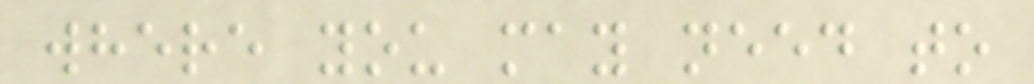where you may need to
